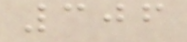306
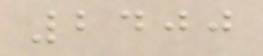2400
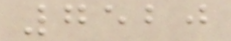7520
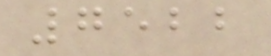7522
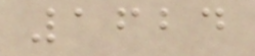1624
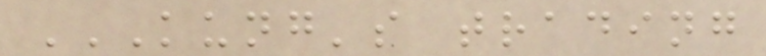KUNG'S TRADING
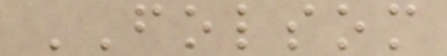FOLSOM
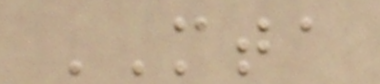MTA
